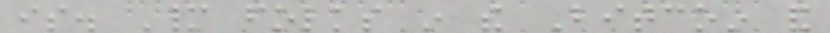is. Many folks in the Bitcoin and
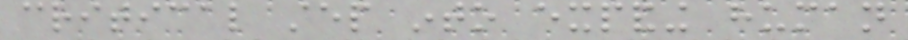critical step into expanding human
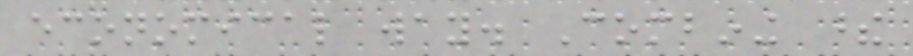economical way. Combining these
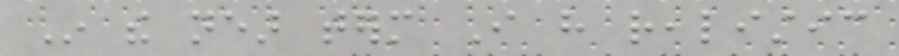In the near term I have realistic
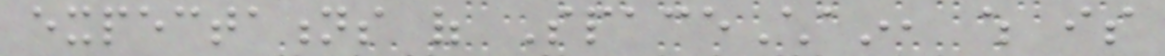expectations of SpaceChain, which is
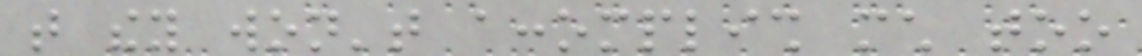that they won't accomplish much too
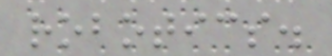robotics.
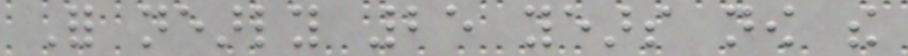For nearly 25 years now the
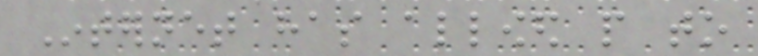Internet has allowed people to
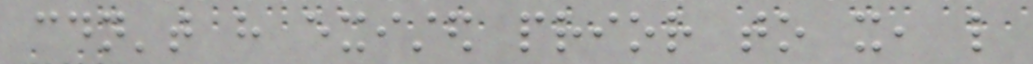couldn't have existed prior to it, like
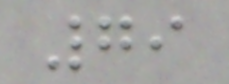79
